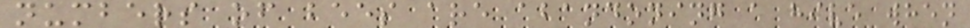numbers of bees are abandoning a hive when
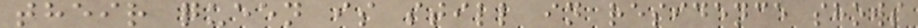their queen is still in residence shows
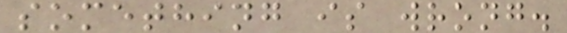something is wrong.
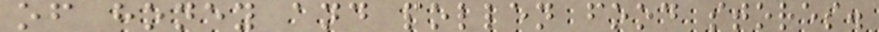of honey and pollen food stores.
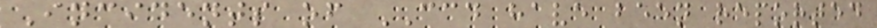Incidents of CCD have been reported
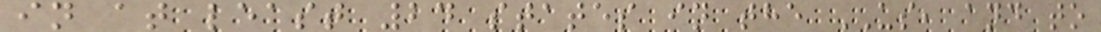in at least 24 states in the US, and to
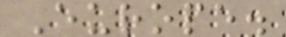Europe.
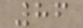86
